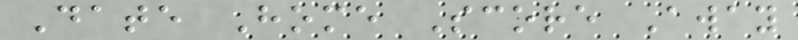Date Home Score Away
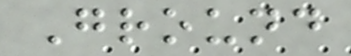Ground
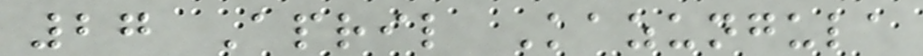27 April Kazungula
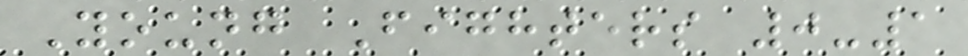Young Fighters 0-1
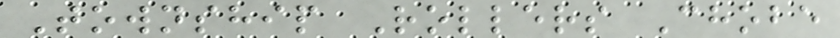Township Rollers Chobe
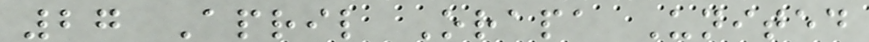27 April Orapa United
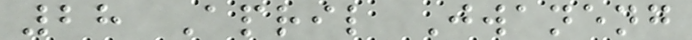28 April Jwaneng
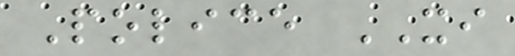Police XI
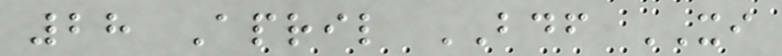28 April BDF XI
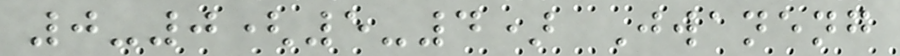0-0(5-4) Jwaneng
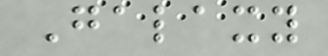Galaxy
